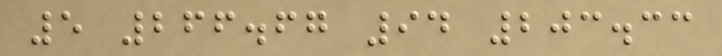5 266.67 94 203.33
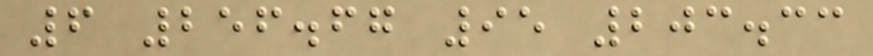6 256.67 95 203.33
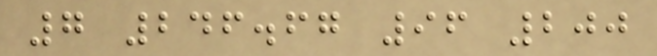7 246.67 96 200
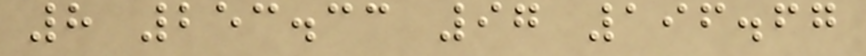8 253.33 97 196.67
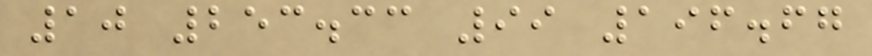10 253.33 99 196.67
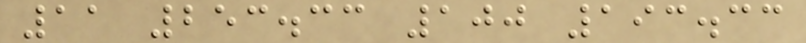11 253.33 100 193.33
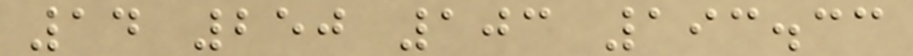14 250 103 193.33
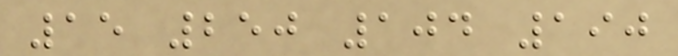15 250 104 190
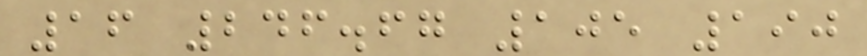16 246.67 105 190
